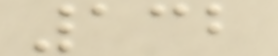132
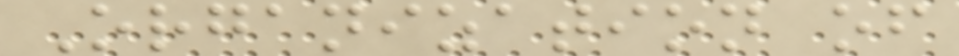Organization of
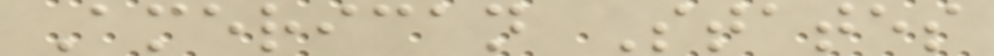American States
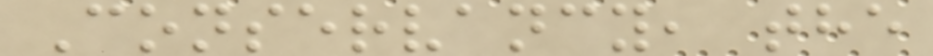Conservancy, the
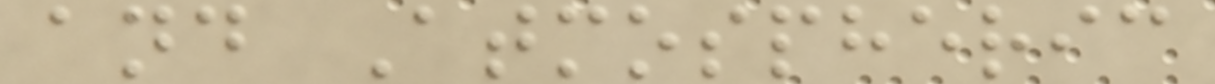and Atmospheric
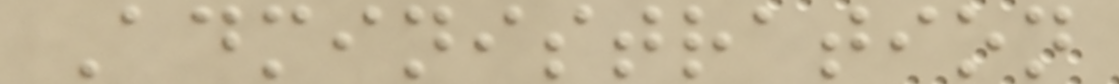Administration
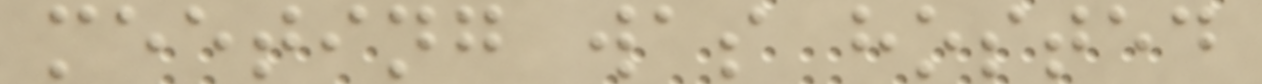meeting was hosted
